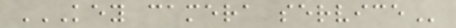KEY CAMERA SERVICE
